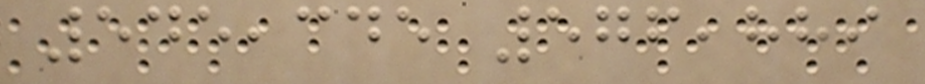545,345 576,889
